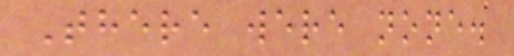There were none.
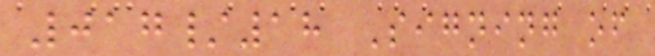017/18 Signing of
